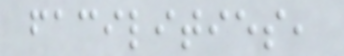facilities,
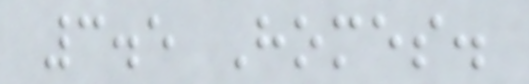3.5 Homes.
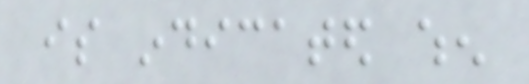is indicated when
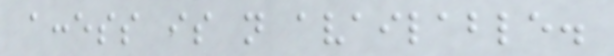access is not available.
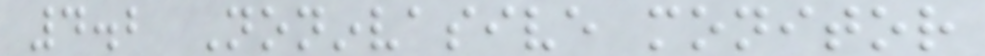4.2 Noninvasive monitor
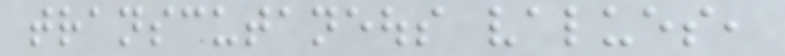transcutaneous values,
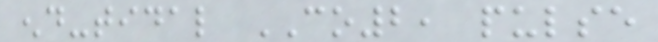end-tidal CO2, pulse
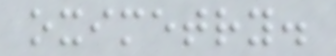oximetry.
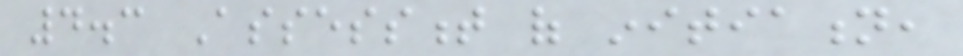4.3 Assessment of initiation,
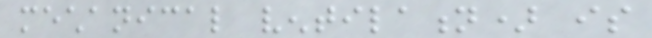mechanical ventilation) is
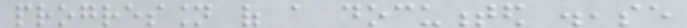progression of a documented disease
